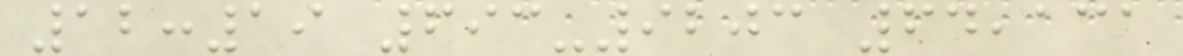12:19 693-9203 64,131
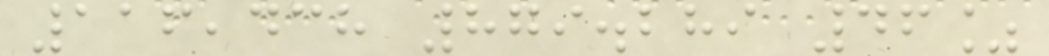116,438 879.289 46%
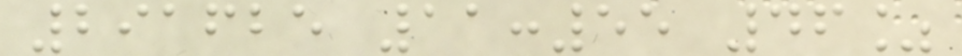291625 11:55 46%
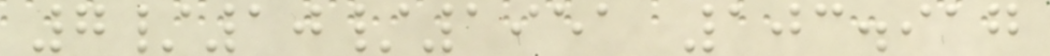7/10/1951 103.917
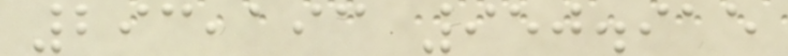293,193 950.915
